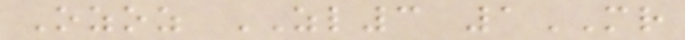Ozoz ZL3 1MR
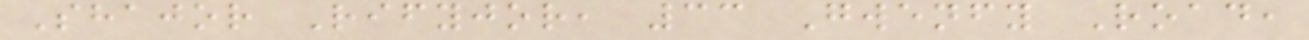Shajor Rifyjor, 33 Gwenfy Road,
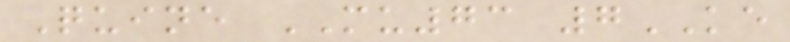Quine MU73 7KE
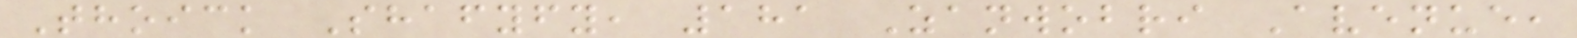Thoick Shafyfy, 181 Zanwobri Avenue,
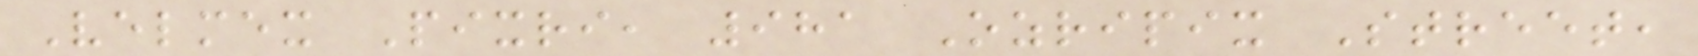Velmex Pixri, 981 Ozripix Street,
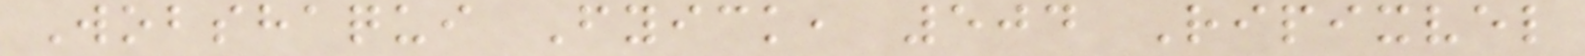Wobshaqui Fyick, 504 Ripixvel
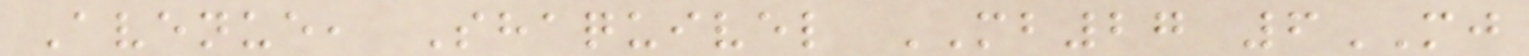Avenue, Shaquivel MB27 6MJ
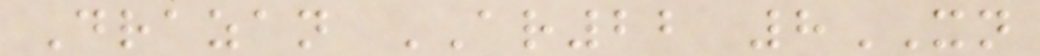Drazan AR22 8XN
